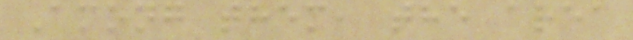Among them, the area
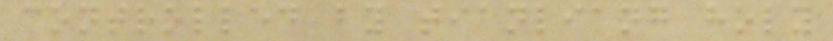controlled by tianliang holy
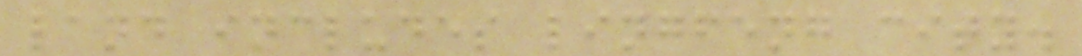land includes lingfeng city.
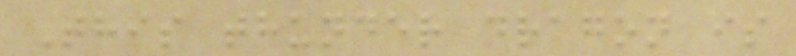This thunder dragon is
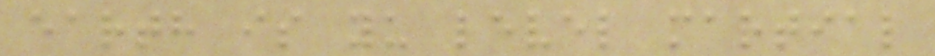earth is yu level martial
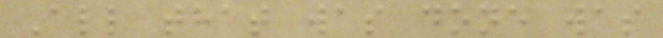All that was done was
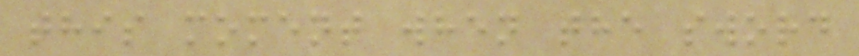this moment when the sword
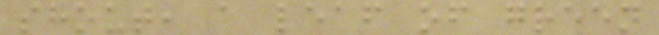shout, a leaf of green
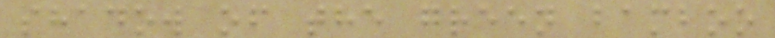shadow of the green bamboo
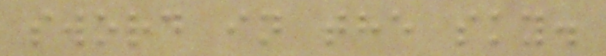sword in the sky.
